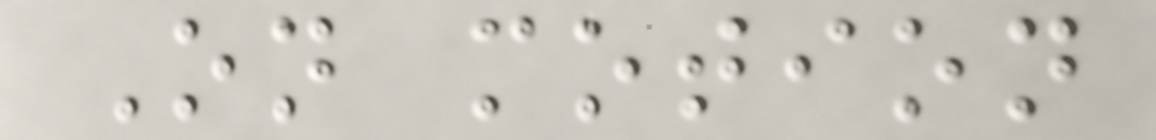On motion
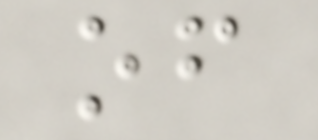of
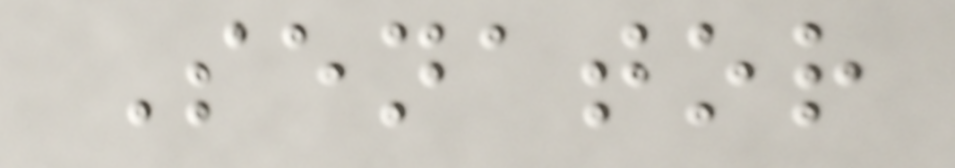Senator
